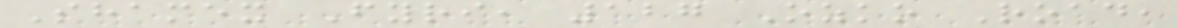Shamex Fyri, 127 Ozko Road,
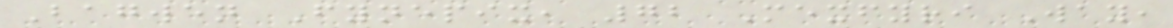Bagwen Fynepix, 72 Mexfyri Way,
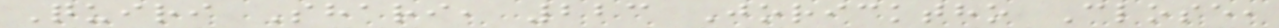Quiri Shari, 223 Joricktho Close,
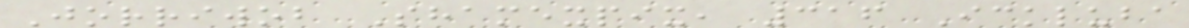Jorriwob Shamexpix, 316 Ickluba
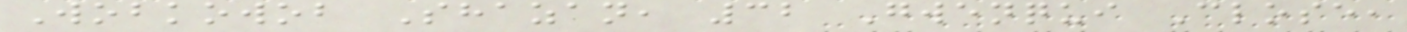Wobkowob Shazan, 32 Gwenqui Close,
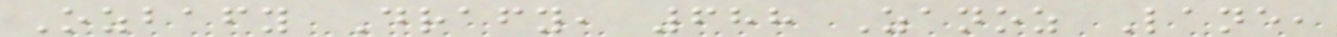Ozbafy Drafy, 688 Zanoz Lane,
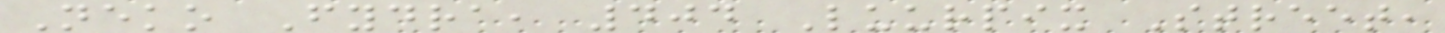Neko Fydra, 404 Luurpix Street,
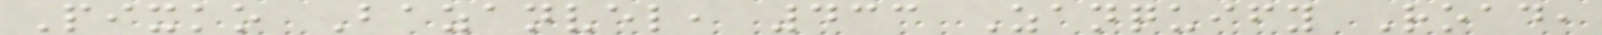Pixko Bazanvel, 433 Zanquify Road,
